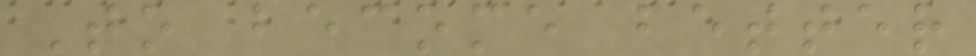To become better
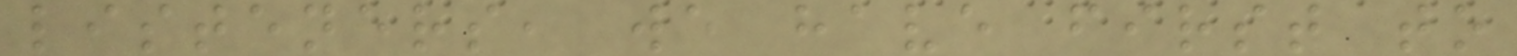listeners, we have first to
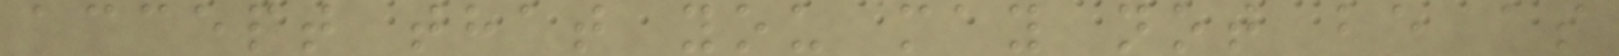accept that you may not be as
